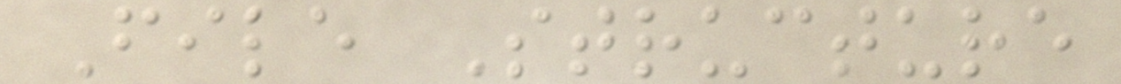File Structure
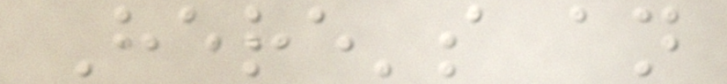Here's an
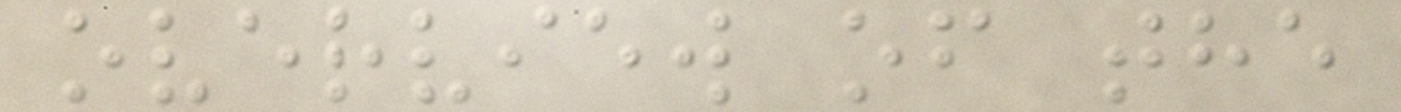overview of the
